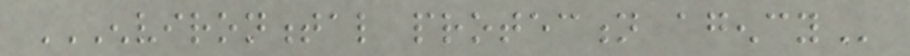ENVIRONMENTAL PROTECTION AGENCY
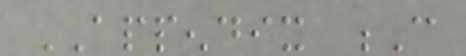APPENDIX C
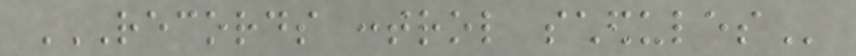RECORDS CONTROL SCHEDULES
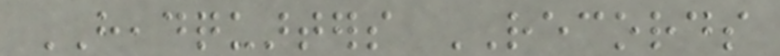HEADQUARTERS RECORDS
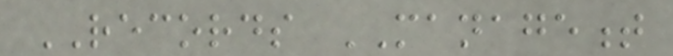RECORDS MANAGEMENT
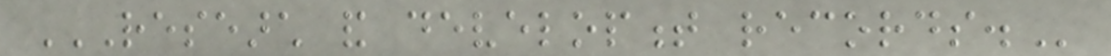RESEARCH AND DEVELOPMENT RECORDS.
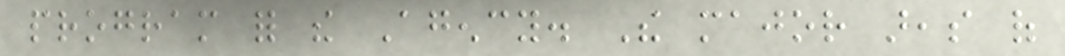program for the Agency. The major areas of
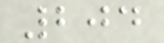204
